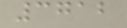3712
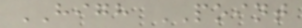HIGH POINT
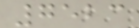7523
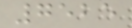7525
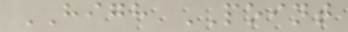HIGH POINT
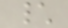\
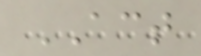ACT
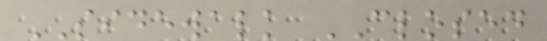SIDEWALK CLOSED
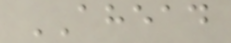AHEAD
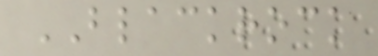BLACKROCK
